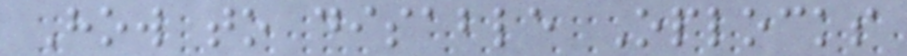How to disable Oplocks
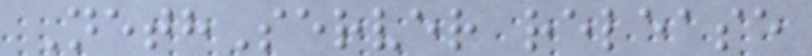NethServer release
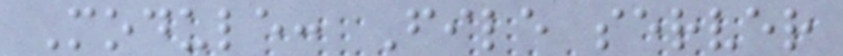Module: File server
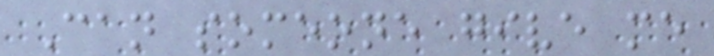Can someone give me
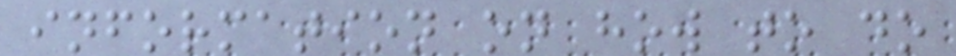information on how to do
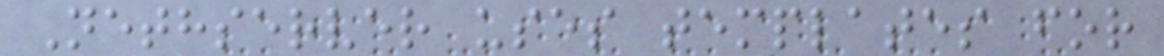Nethserver uses templates for
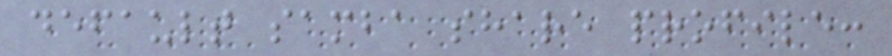default samba share profile:
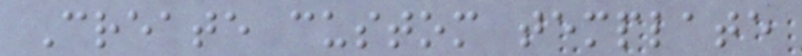Create custom template
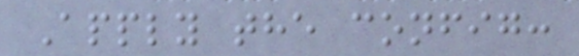Apply the config:
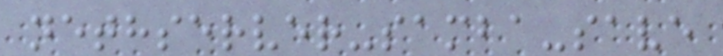nethserver-samba-save
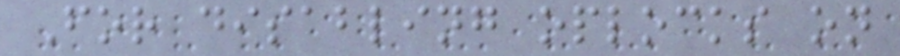For disabling oplocks on
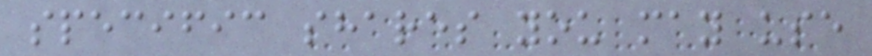specific shares you may use
